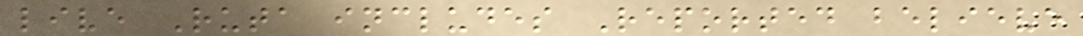live Ruta includes Reported believe
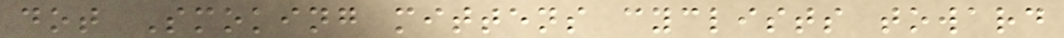dot Smoking mittens cyclists toward
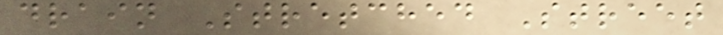drain Stretched Street
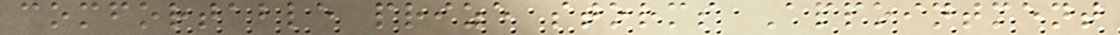comfortable prize storms Appointment
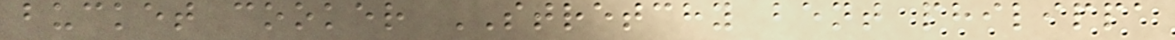bucket cooker STRETCHY bent philippa
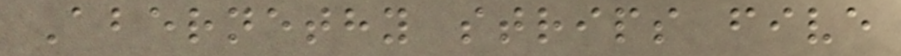Abernethy strips five
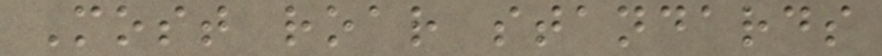Most roar standards
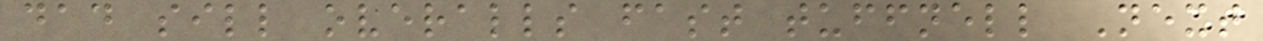dad sill overalls fast tuffnell Next
